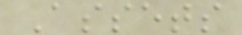Assets
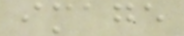image
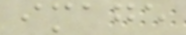image
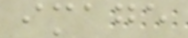image
